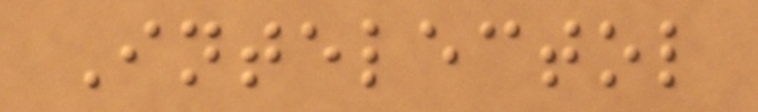Intelectol
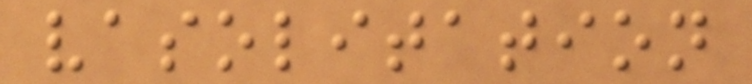vasolitation
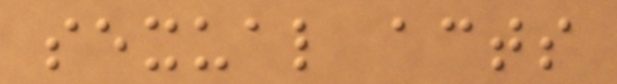sexual acts
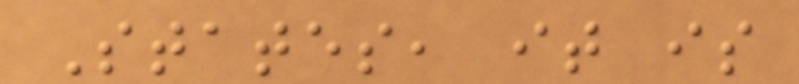States, it is
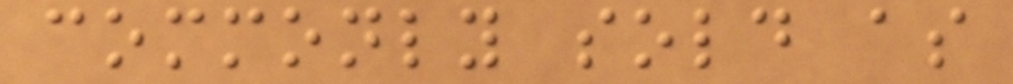commonly sold as
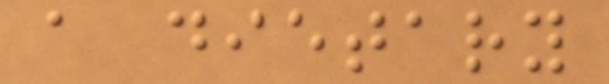a dietary
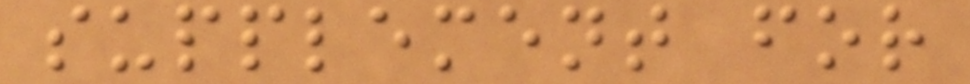supplement for
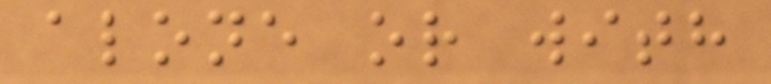alone or with
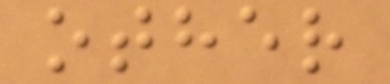other
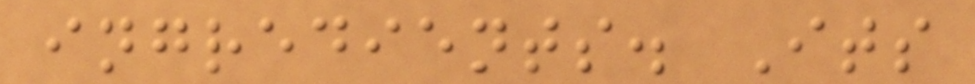ingredients. Its
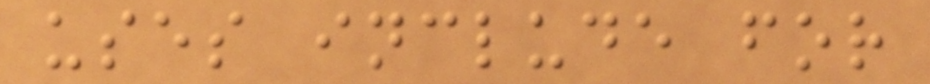uses include for
